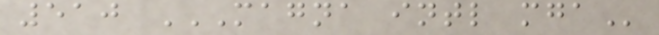510 MAGNA INTL MGA
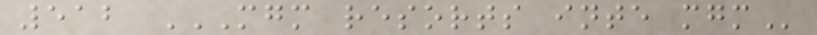512 MGM RESORTS INTE MGM
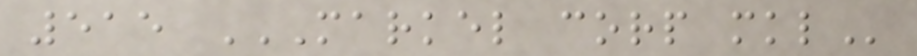515 MARKEL CORP MKL
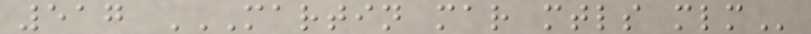517 MARTIN MAR MTLS MLM
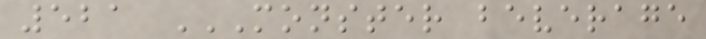521 MONSTER BEVERAGE
